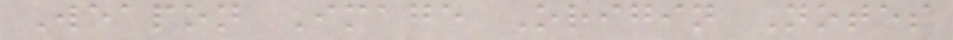Weapon Image Origin Notes
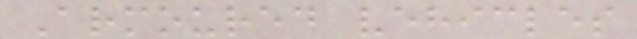Armoured vehicles
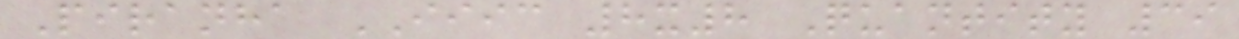Piranha IIIC 8x8 Quantity 39
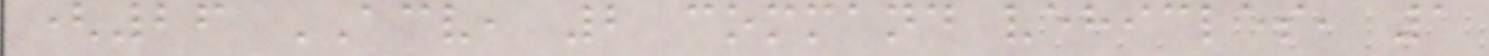(26 ACV, 2 command vehicles, 1
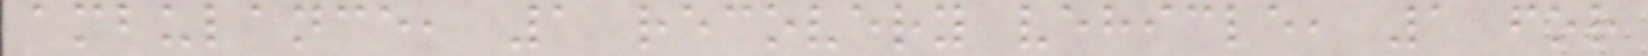ambulance, 1 recovery vehicle, 1 for
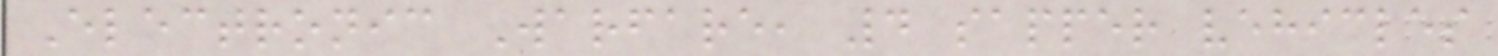Electronic Warfare, 4 sapper vehicles
